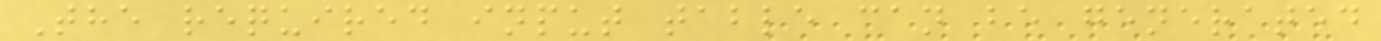The required input table can be generated
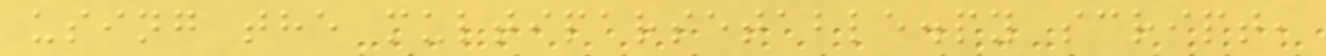using the multiparsetable.py script,
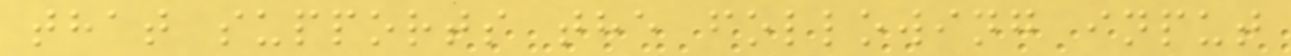that supports the following input
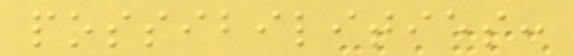possibilities:
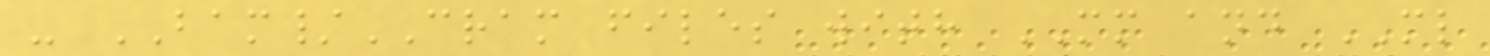- BAM/CRAM files with MM and ML
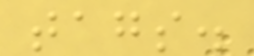tags.
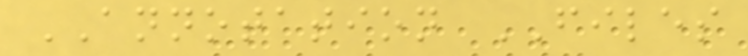ANNOTATION FILES
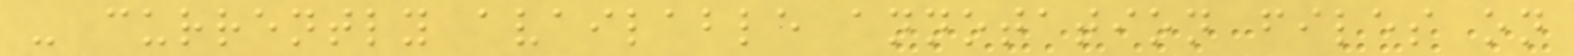- currently available annotation files on
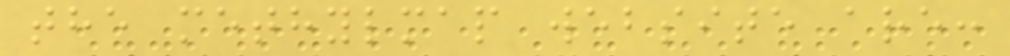the methylmap website are:
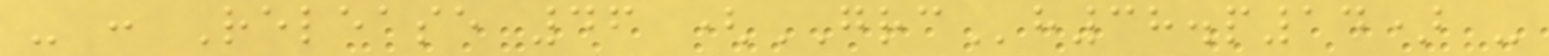- : Release 46 (GRCh38.p14) -
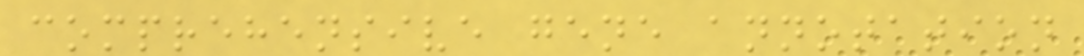comprehensive gene annotation
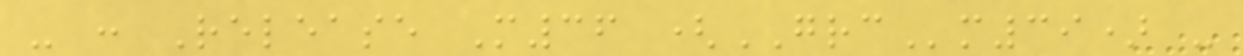- : Release M36 (GRCm39) -
